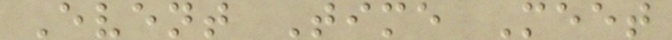Event Time Meet
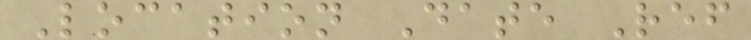Location Date Ref
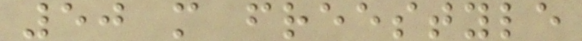50 m freestyle
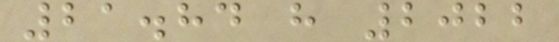21.84 h 2022
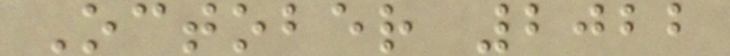October 2022
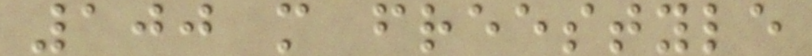100 m freestyle
